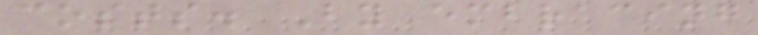costs. By embracing
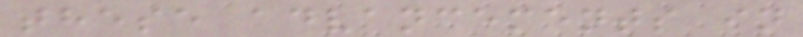these advancements in
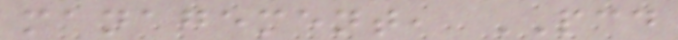management, PCD
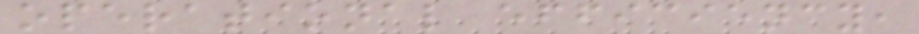operational efficiency,
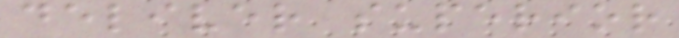deliver superior
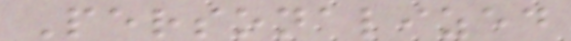Personalized
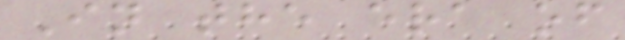In the era of
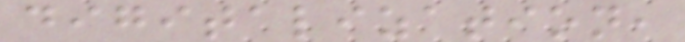digitalization,
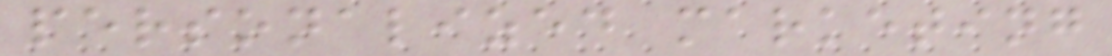personalized marketing
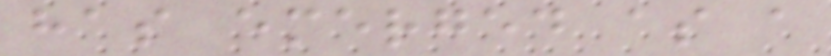has emerged as a
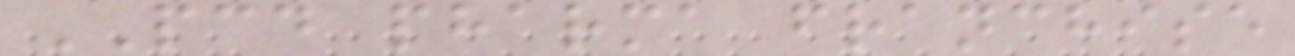PCD pharma franchise
